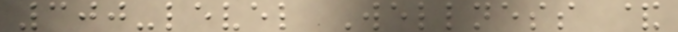300-level Wellness &
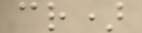cr)
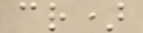cr)
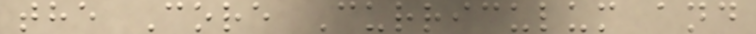the Core Curriculum and
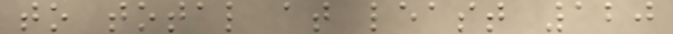to total at least 120
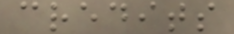credits
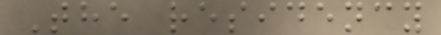The residency
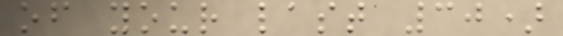of your last 30)
